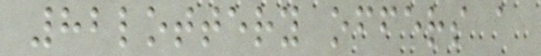82lottery offers a
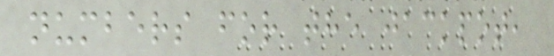numbers for the jackpot,
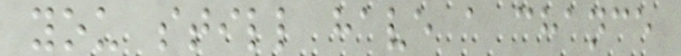you still have a chance
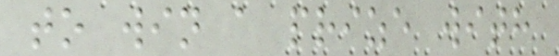to win a prize with
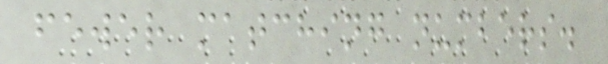fewer matching numbers.
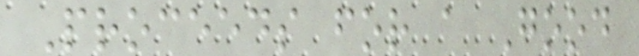Proceeds for a Good
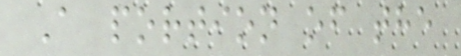A portion of the
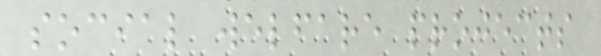social welfare projects
